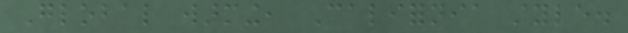Global warming, California style.
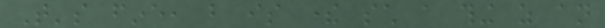That's fine, but is there such a thing as an
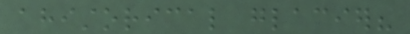ahistorical glacier?
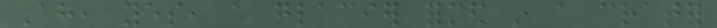Ah, yes, a glacier formed in a crater
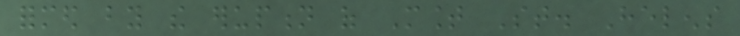formed by the eruption of Mount St. Helens
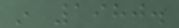in 1980.
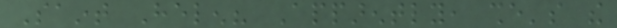Saint Helen? Apparently, she's the
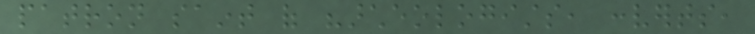patron saint of "archeologists, converts,
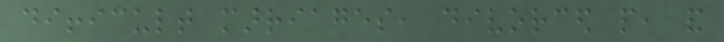difficult marriages, divorced people, and
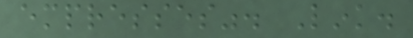empresses". Link.
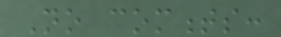No comments:
